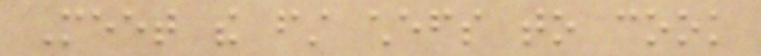Meet the first chefs to cook
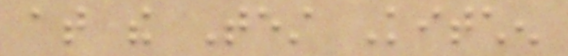at the Test Kitchen
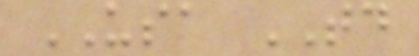USA TODAY
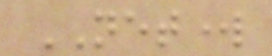NETWORK
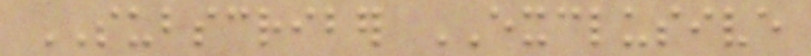SUBSCRIBER EXCLUSIVE
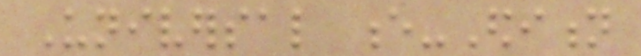Universal e-Edition
